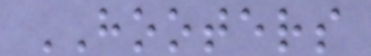HOOTERS
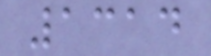1314
